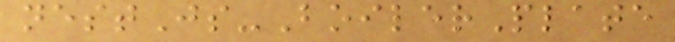nestJs-BoilerPlate
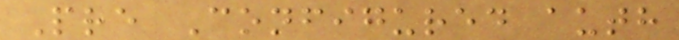Pre Configured auth
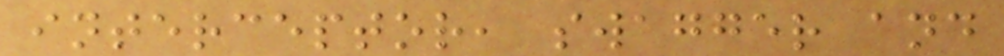interceptor, swagger and
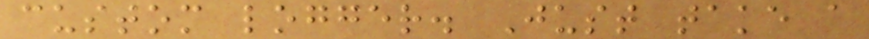custom logger. Just take a
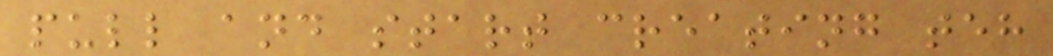pull and start creating teh
